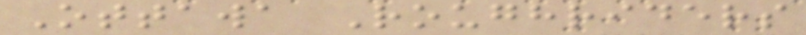Ottawa Roughriders
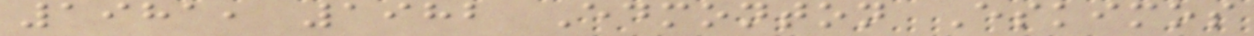1981, 1982 Edmonton Eskimos
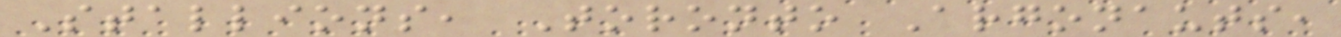Stallions, Toronto Argonauts,
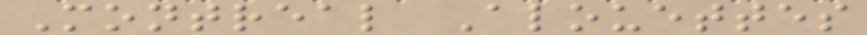Montreal Alouettes
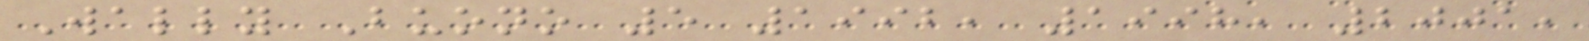Wally Buono 5 1992, 1998, 2001,
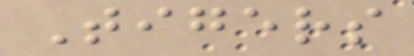Tigers
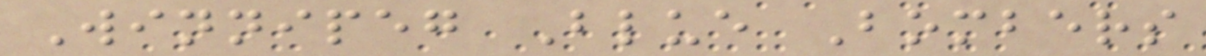Winnipeg Blue Bombers
